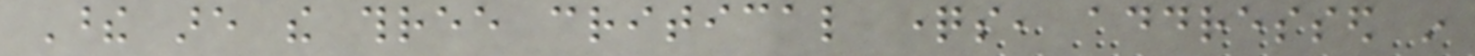These are the three critical questions, addressed in
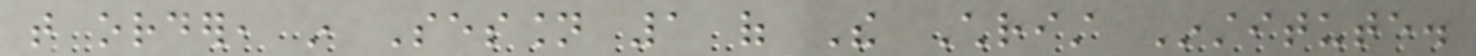that order, in Session 1 of The Christ Institute.
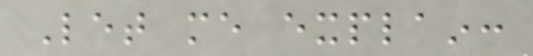Let me explain:
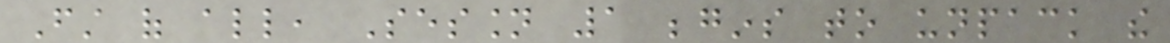First of all, Session 1 begins to unpack the
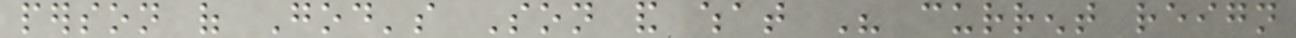person of God's Son and what His current reign
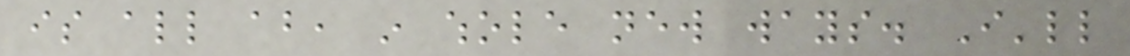is all about, in whole new ways. I'll
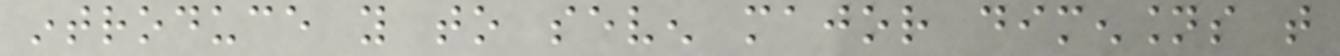introduce you to seven major dimensions that
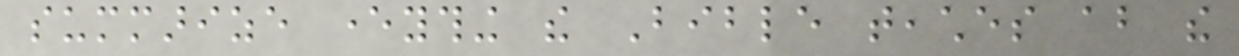summarize everything the Bible teaches about the
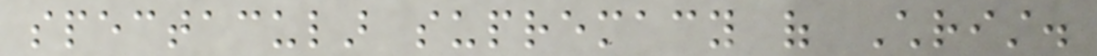spectacular supremacy of Christ.
